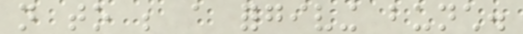not to be a forgiving bunch.
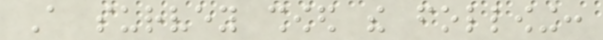A survey showed the following:
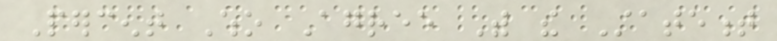Percent Who Agree With the Statement
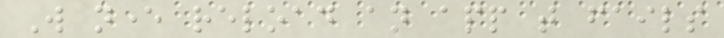Will never reload an app that fails
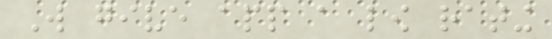Will give app a low rating
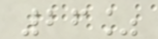26%
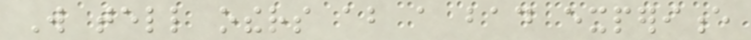Will tell others about a bad experience
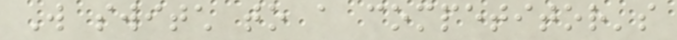Will switch to a competitor's
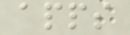apps
